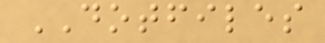DOTFILES
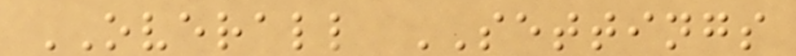OVERALL SETTINGS
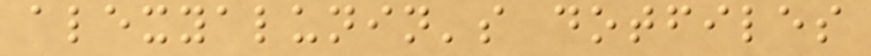alexyalunin's dotfiles
